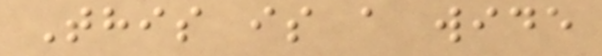This is a wide
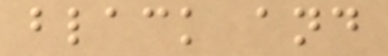black and
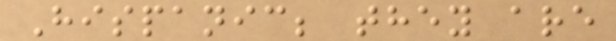Hispanic; they are
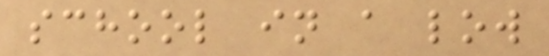school in a low
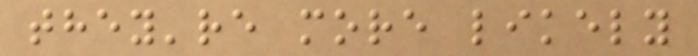they're more likely
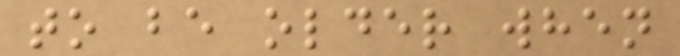to be older when
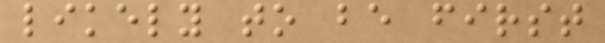likely to be first
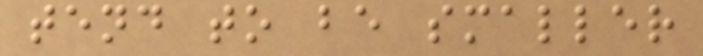tend to be smaller
